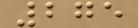275
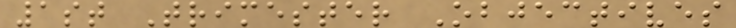1st Trimester Objectives
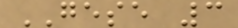GESE 3
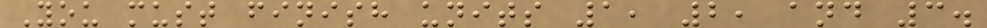You must finish units 1, 2, and 3.
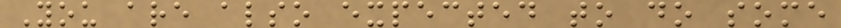You are also expected to do some
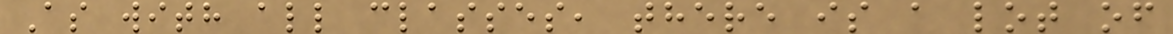As with all classes, there is a lot of
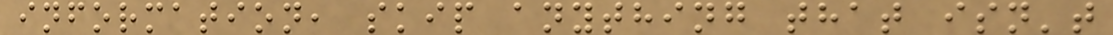information, skip anything that isn't
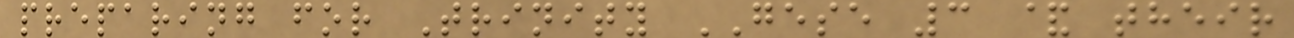preparing for Trinity GESE 3 & their
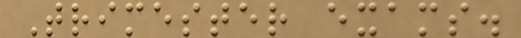Trimester exams.
